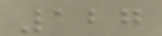127
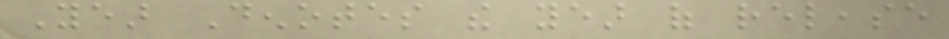Year Denotes the year of release
